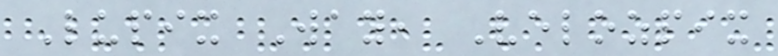Lupix Way, Velozpix
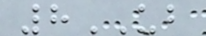8UB
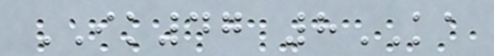IK47 8KA
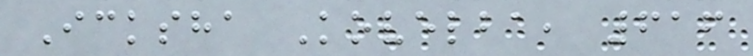Icksha Kovelba, 616
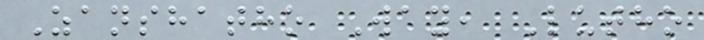Zanshatho Way, Lutho
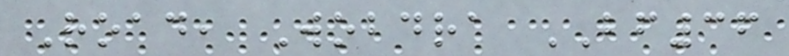Road, Wobdra BF36
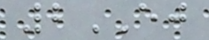2EJ
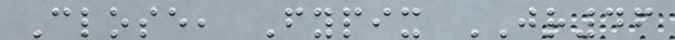Close, Fypix JR46
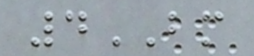4BM
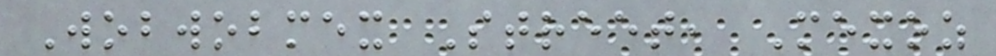Wobwobmex Street, Mexoz
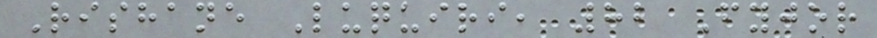Rishane Luquiri, 82 Fyjor
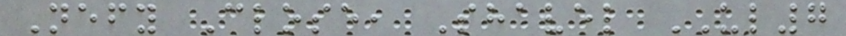Nefy Close, Shavel UL7
